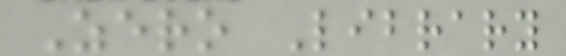Zero Library
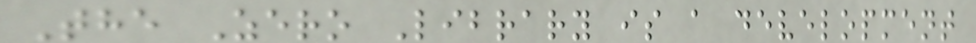The Zero Library is a development
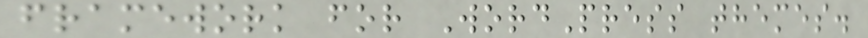framework for WordPress themes.
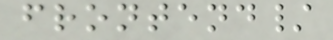frontend/
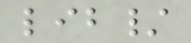lib/
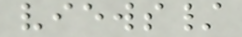views/
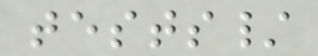tests/
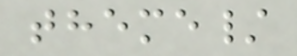theme/
